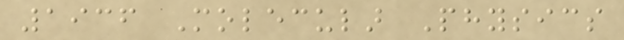1936 Molecular Physics
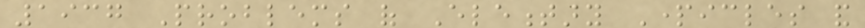1937 Problems of Elementary Particles and
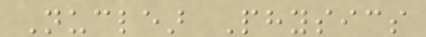Nuclear Physics
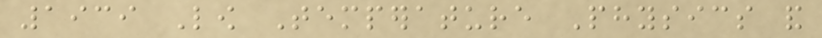1939 Low Temperature Physics and
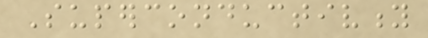Superconductivity
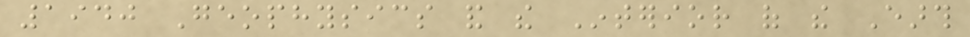1940 Geophysics and the Interior of the Earth
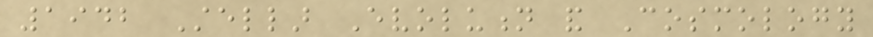1942 Stellar Evolution and Cosmology
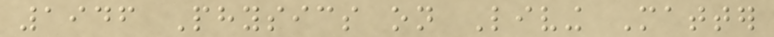1946 Physics on Living Matter
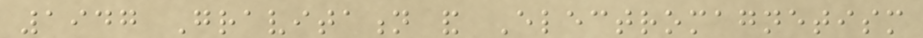1947 Gravitation and Electromagnetism
